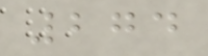274
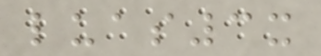luas3x
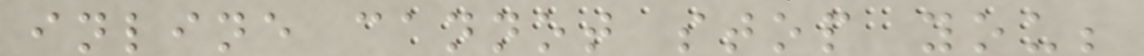inline cannot stop you;
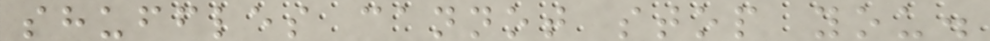shuffles cannot stop you.
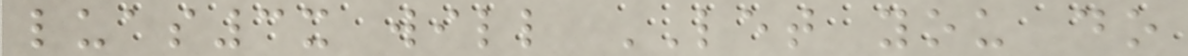luas3x will LET you do
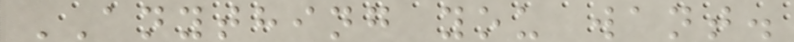ANYTHING you want.
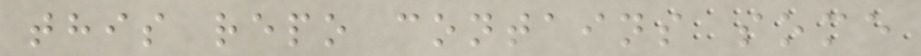this repo contains some
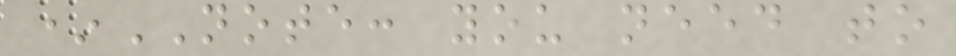*NOTE: you need to
